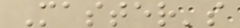Master's
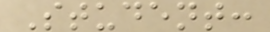Student:
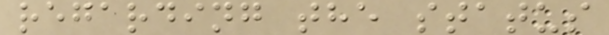regarding the status
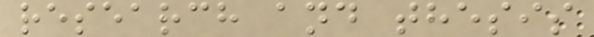research and thesis
